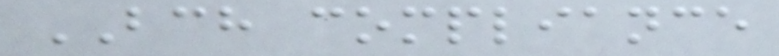BCH compliance
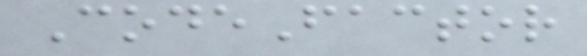CodeFactor
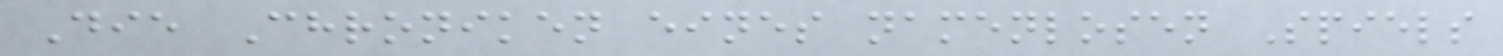Die Chroniken eines namenlosen Spiels
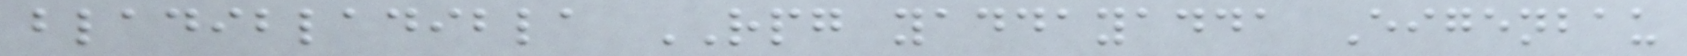bladibladibla RPG yaddayadda Eigenbau
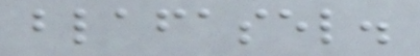blafasel.
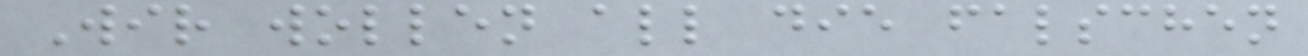Wir wollen all die falschen
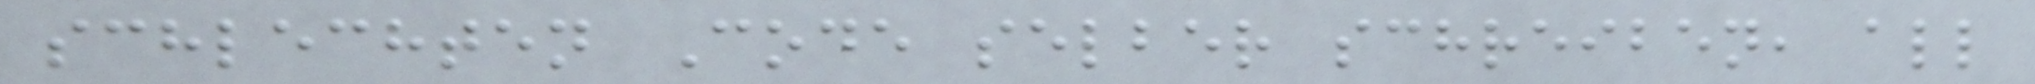schlechten Code selber schreiben, all
